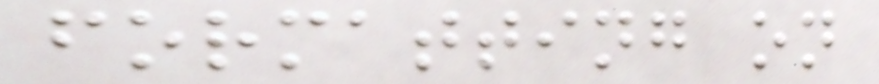formatting on
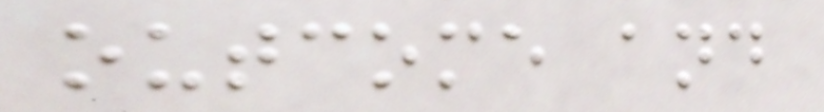outcome and
